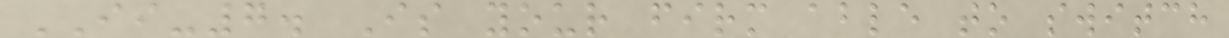II-7. Is your firm able to switch
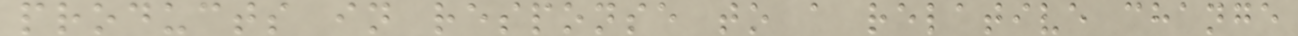products in response to a relative change
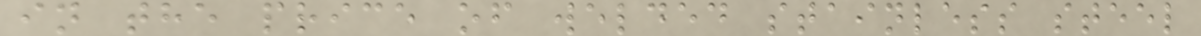in the price of welded stainless steel
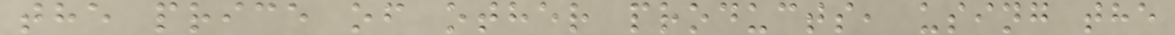the price of other products, using the
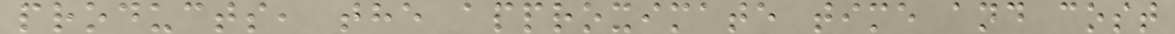products, the approximate time and cost
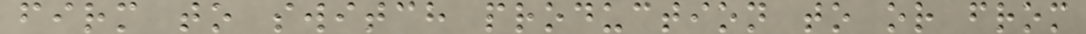firm to switch production to or from
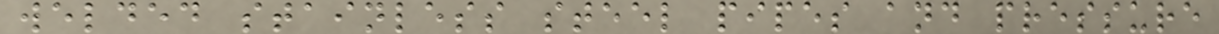welded stainless steel pipes and pressure
